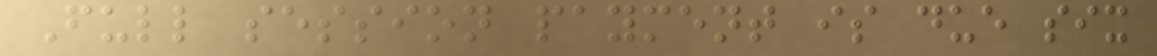Full session payment is due six
